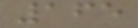165
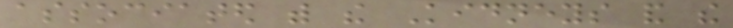associated with the Kidneys and the
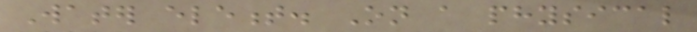Water element. On a physical
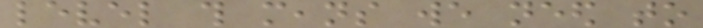level this means we need to
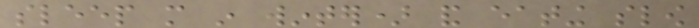sleep more in winter) and eating slow
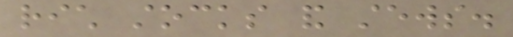rich stocks and stews.
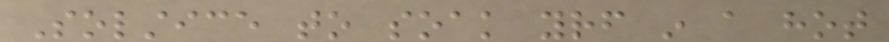Solstice to soak yourself in a hot
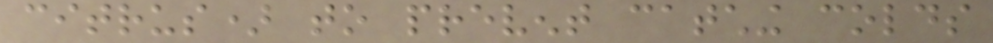citrus) to prevent catching colds
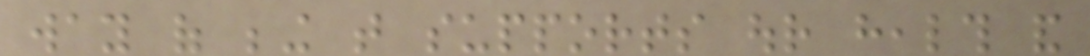way of being that supports our health and
